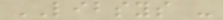LIBSYS -
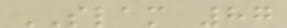SLAM 87
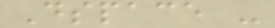Dspace -
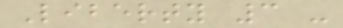Liberty 3 -
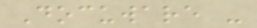Docuware -
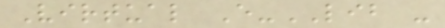Virtual E-LIB -
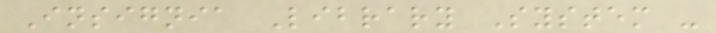Insignia Library System -
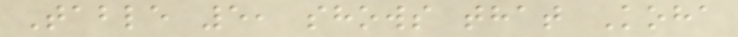Table 5, shows that Koha
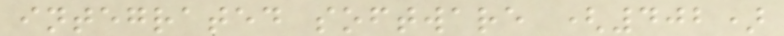integrated software (402)
